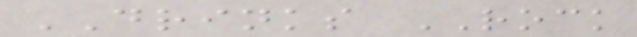DRINKS ROCK
